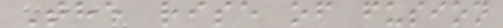The rise of fusion
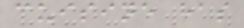cuisine has
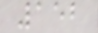152
